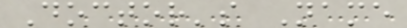Doctor's Name
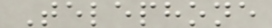Telephone
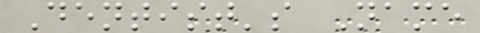Dentist's Name
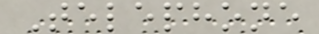Telephone
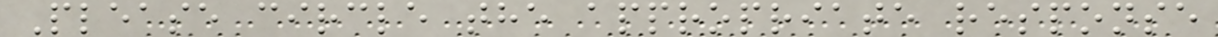Please circle the appropriate response
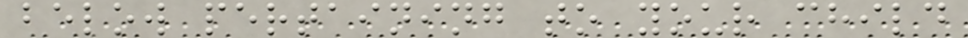below pertaining to your child
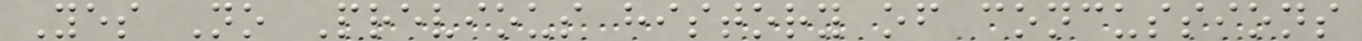Yes No Previous history of concussions
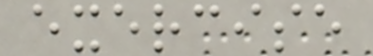exercise
